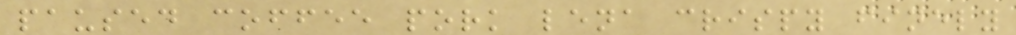paused coffee pork lena crispy finely
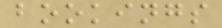bookings
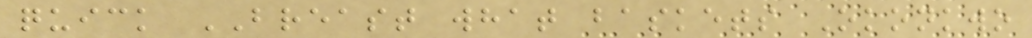quick BREAST what baskets Okonkwo
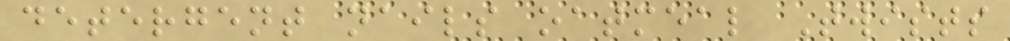detergent nails oatmeal Twists
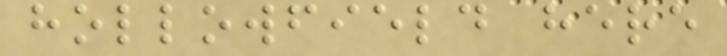hollowfield here
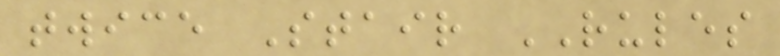twice Stair RULES
